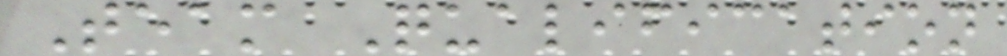Team Qualification
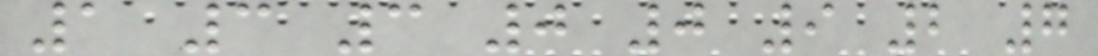1 3 3 0 0 9 2 7
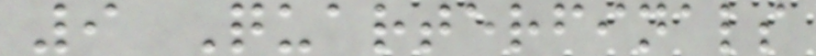9 Quarterfinals
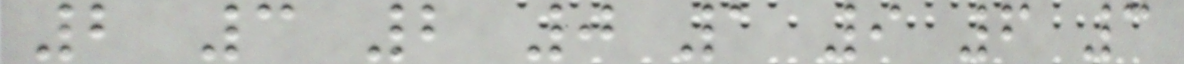2 3 2 0 1 9 6 3
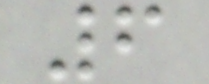6
